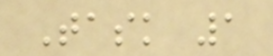Task 1
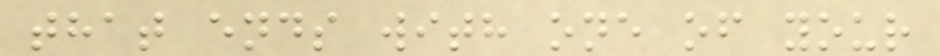that ends with one of your
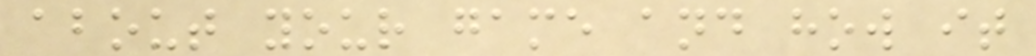about your game and how it
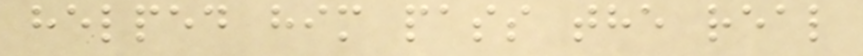helped him pass the real
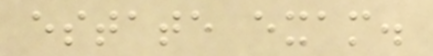estate exam.
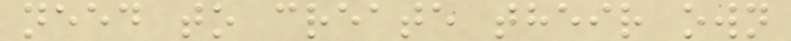need to create their own
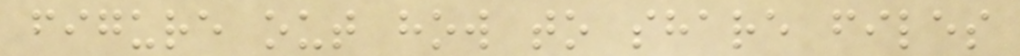figure out how to share files
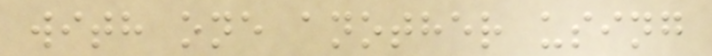with one another using
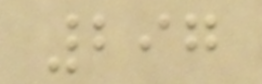297
